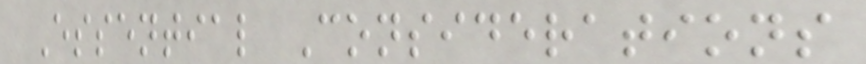Essential Considerations
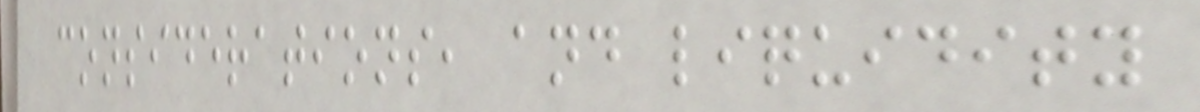considerations, and liquidity
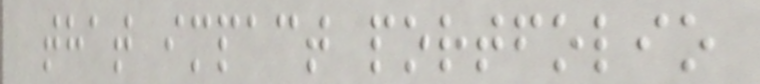that impact portfolio
